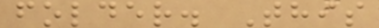folder. This
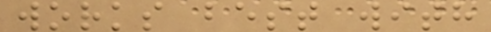works best with
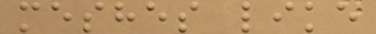meshes like
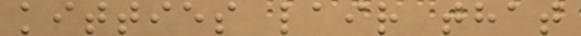kitties lair that
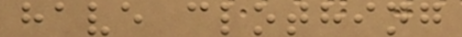have clothing
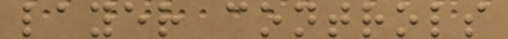layer controls
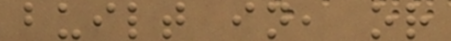built in, or
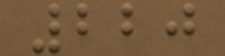220
